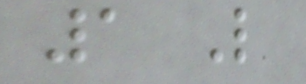1 Like
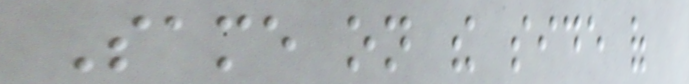Same on the side of
